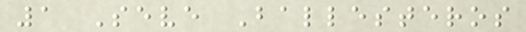1 Seve Ballesteros
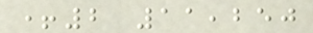+2 11,250
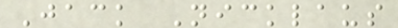Jack Nicklaus
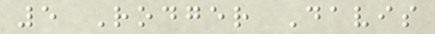5 Rodger Davis
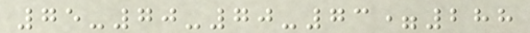75-70-70-73=288
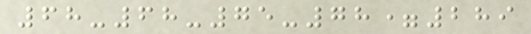68-68-75-78=289
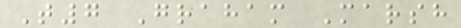T7 Graham Marsh
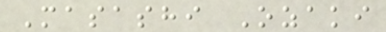Masashi Ozaki
